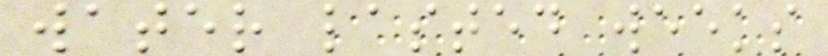water lasted weeks
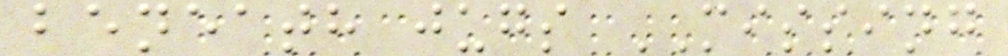beneath jugs MISSING
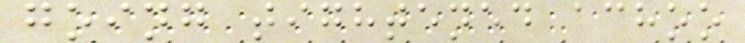going tightened achoo
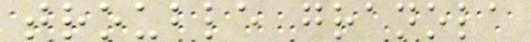trouble granola
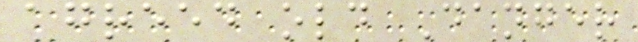agreed old Danger
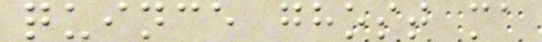quince ghost ma
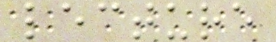lecture
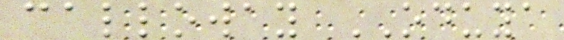calloway ODUYA
